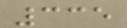335
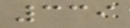339
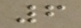6
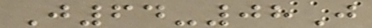J64-08J
